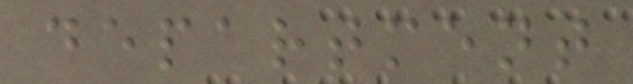department
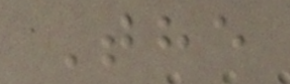The
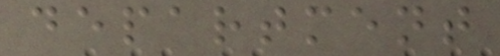department
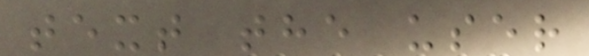text the user
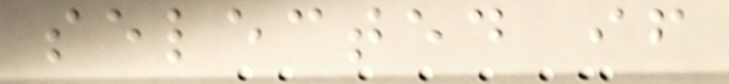selected if
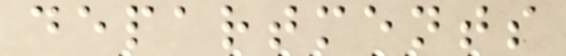departments
